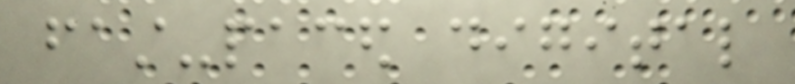fast-paced digital
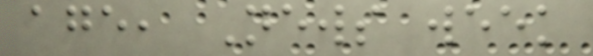age, News week
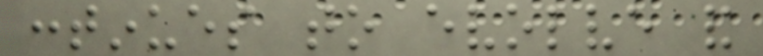continues to evolve and
